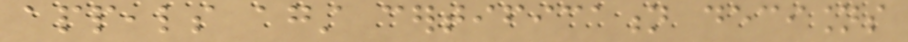appeals against certification decisions
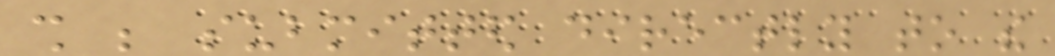shall be submitted directly to the
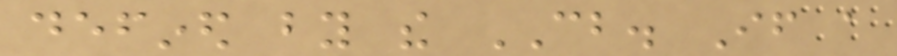defined by the CB. If a
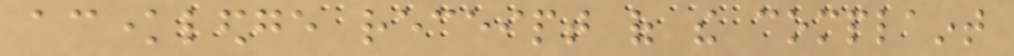acknowledge receipt of the complaint
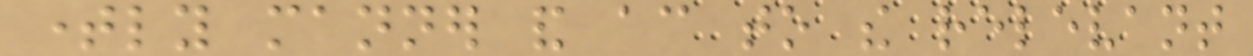timely manner and according to the relevant
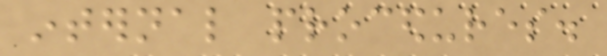internal procedures.
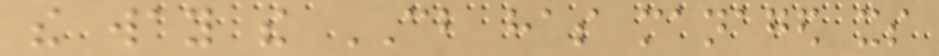the way the CB has managed its
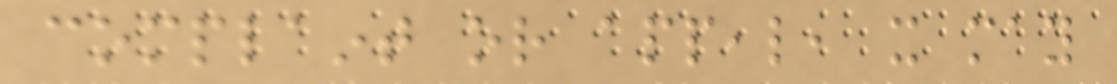complaint or appeal, it may
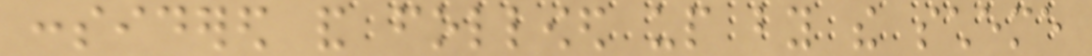considered and followed up by the scheme
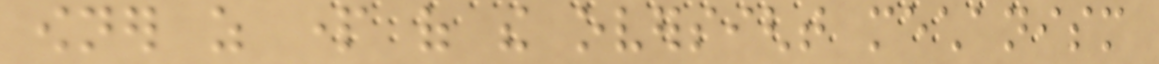owner as part of the oversight mechanism
